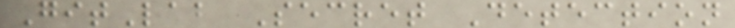GitLab Secret Detection
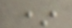*
